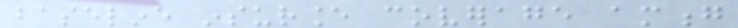baseline insurance coverage among
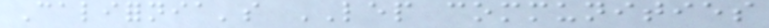California's LEP communities
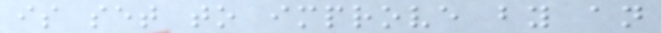is set to improve by an
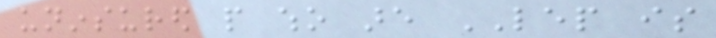uninsured people who are LEP is
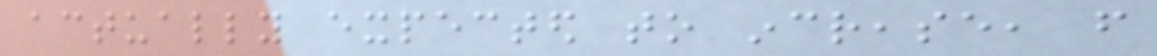actually expected to increase, from
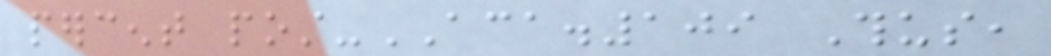percent post-ACA.109 Thus,
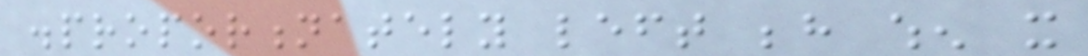disproportionately left behind when it
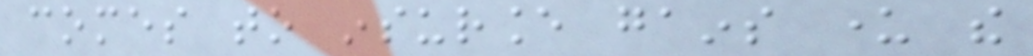comes to insurance gains under the
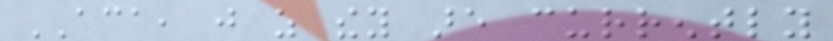ACA, just as they are currently
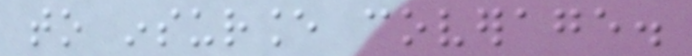to insurance coverage.
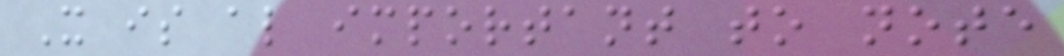It is also important to note
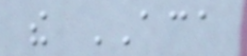the ACA
